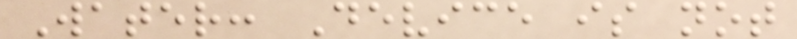Water: Device is not
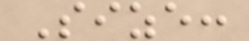Size:
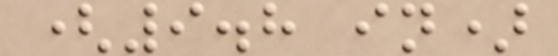(9.8 in)
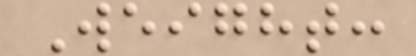Weight:
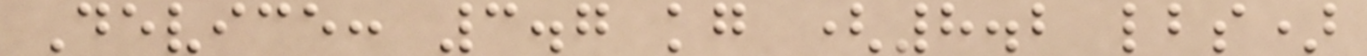Device: 3.7 kg (8.2 lbs)
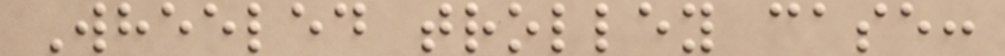Wheeled trolley case:
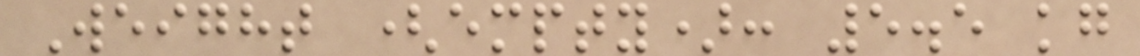Weight (empty): 5.5 kg
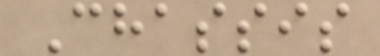Chassis
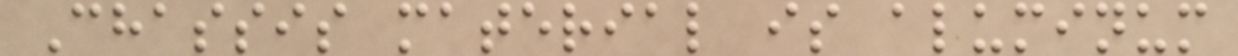Chassis material is aluminum
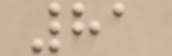81
